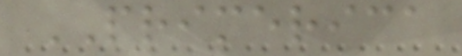PRIMERICA
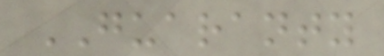GUARANTY
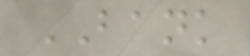BANK
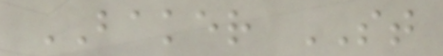BAKER ST
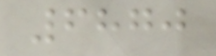6870
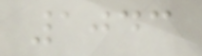1043
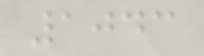1043
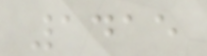1415
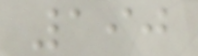190
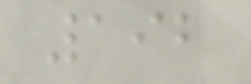192
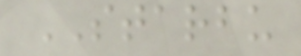STARBU
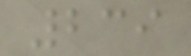239
